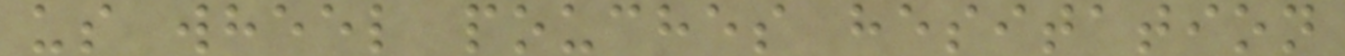us wheel pouches hesitation
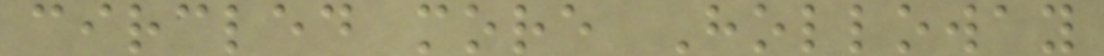circled more Holloway
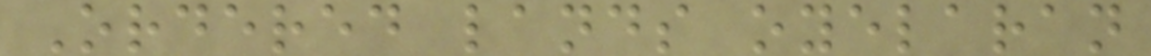Ordered lands oyelaran
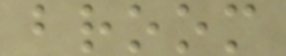broom
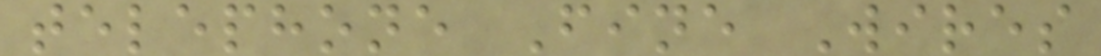telephone Fine Wires
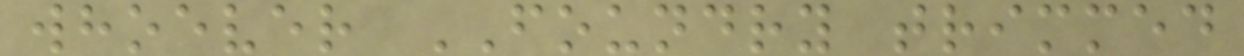whoever FOUNDRY trimmed
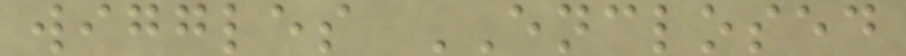wiggles ENCLOSED
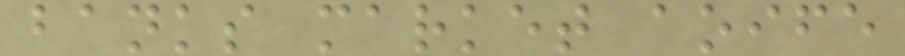banks market aoife
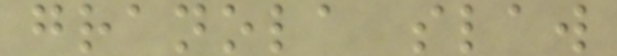granola slaw
